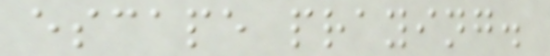escape praying.
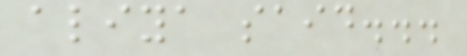aliya said...
